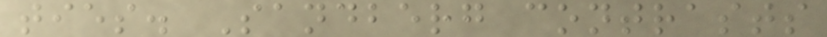ties. Sandberg contrasts
